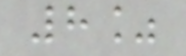8%
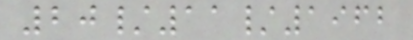20/11/1962
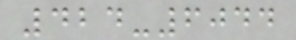424-6044
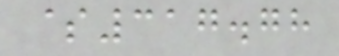$317.78
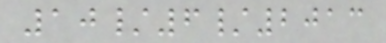10/6/2013
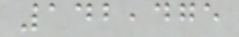142,475
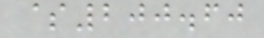$200.60
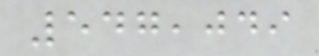547,049
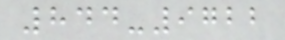844-9722
